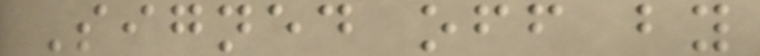Signed off by
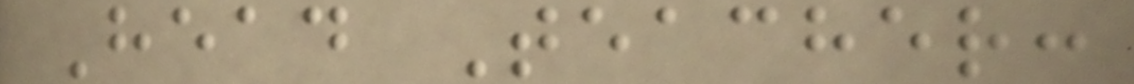Head Teacher:
